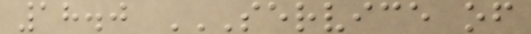18.0 SERVICE OF
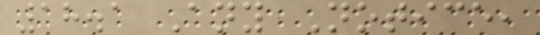18.1 Any Notice,
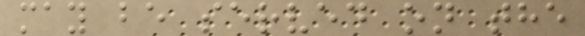may be served on the
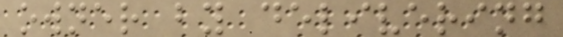owner by delivering
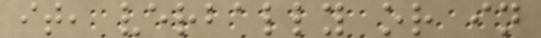it, verbally or in
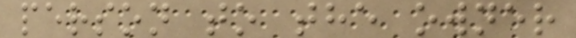person to the owner
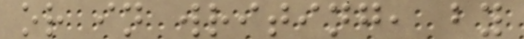or in writing, by
